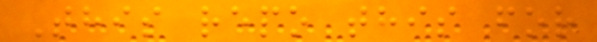This repo this for
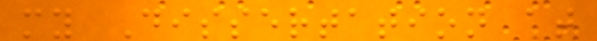my Dissertation at
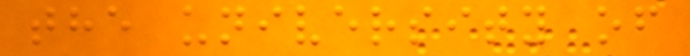the university of
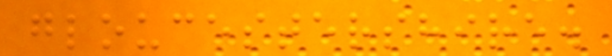gloucestershire.
